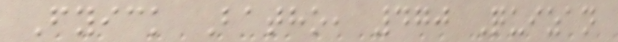Fyick Batho, 470 Quizan
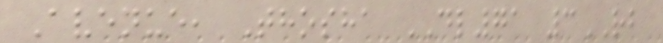Avenue, Thosha DL71 3RB
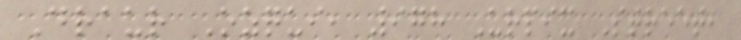Draur Ozqui, 978 Urpix Street,
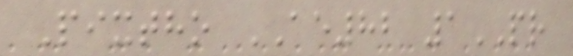Pixtho AE82 1PR
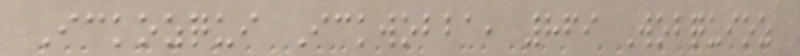Ickozqui Ickwobba, 869 Wobquioz
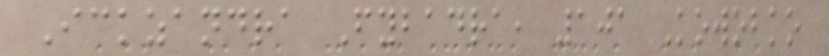Ickzandra Fybadra, 101 Kowobko
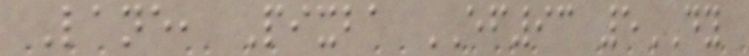Lane, Pixba EF93 5DY
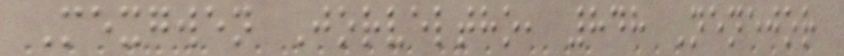Mexgwen Jorveltho, 848 Nenejor
